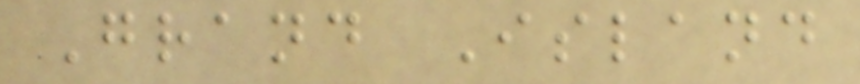Grand Island
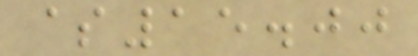$15.00
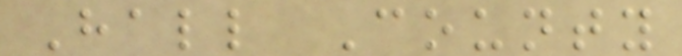Hall County
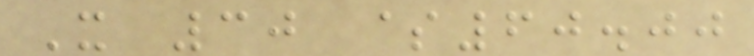X 30 $60.00
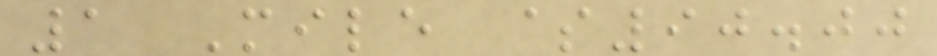1 Mile $90.00
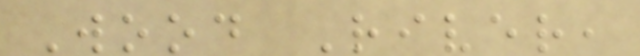Wood River,
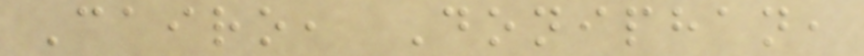Cairo, Doniphan,
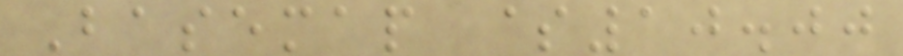Basemap $10.00
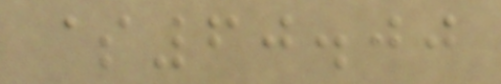$60.00
